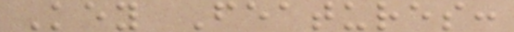Key Features:
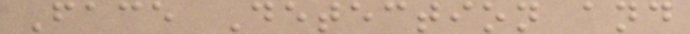Face Detection and
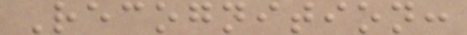Recognition:
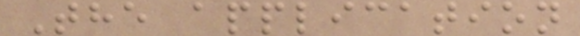The application
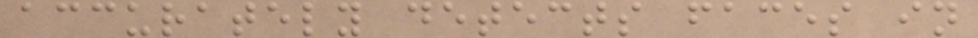accurately detects faces in
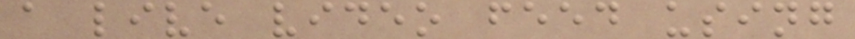a live video feed using
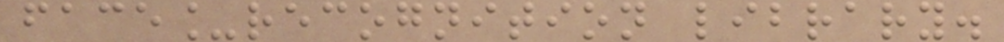face_recognition library.
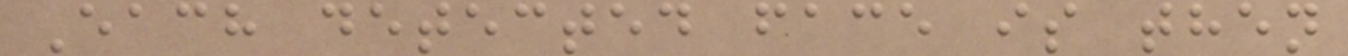Each detected face is then
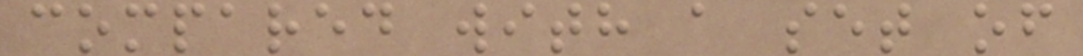compared with a set of
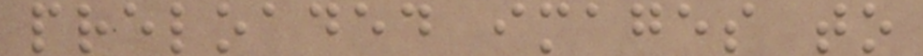preloaded images to
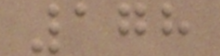178
